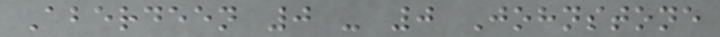Aberdeen 0 - 0 Johnstone
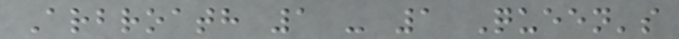Arbroath 1 - 1 Queen's
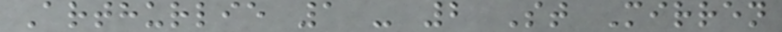Arthurlie 1 - 2 St Mirren
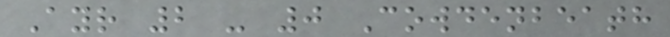Ayr 2 - 0 Cowdenbeath
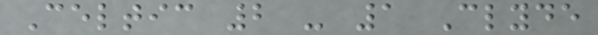Celtic 2 - 1 Clyde
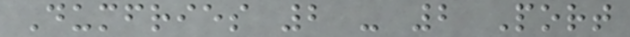Dumfries 2 - 2 Port
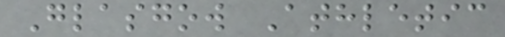Glasgow Athletic
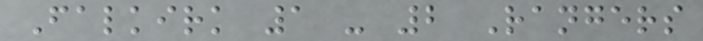Falkirk 1 - 2 Rangers
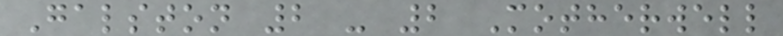Galston 2 - 2 Motherwell
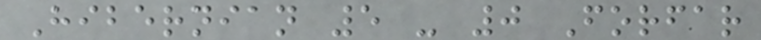Hibernian 5 - 0 Forfar
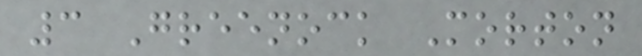3 Greenock Morton
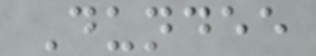Dundee
